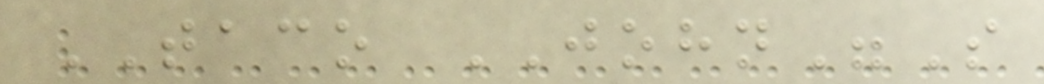TACO JOHN"S
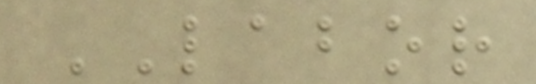LABOR
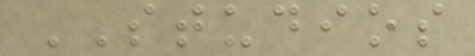STUDIOS
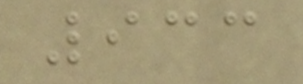933
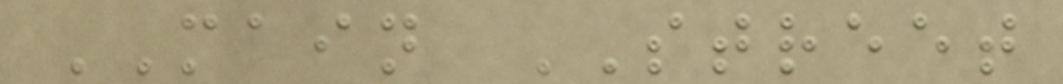MAIN STREET
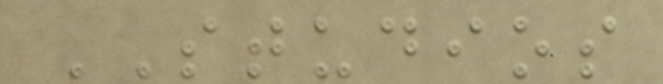STUDIOS
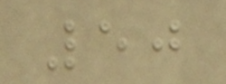50
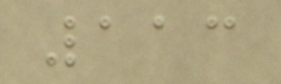113
